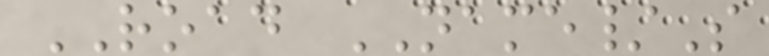ROAD NAME/S
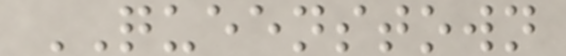QUEENSTOWN
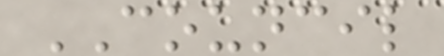COUNCIL
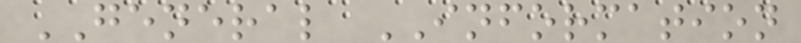GENERAL INFORMATION
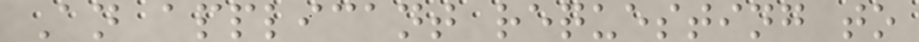An applicant requesting to
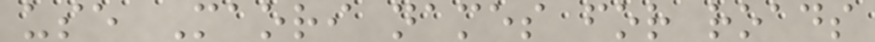use Maori names for roads
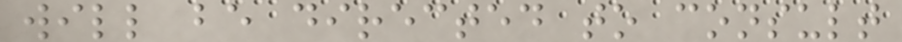will be directed to consult
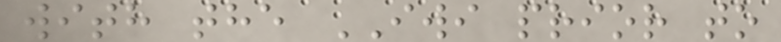with the IWI prior to
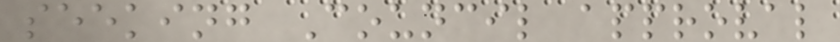seeking Council approval
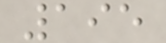195
